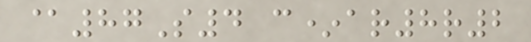@87S4 c*ar8r2
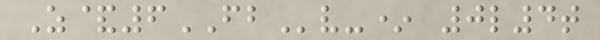Z&6FBv-* 0l4t
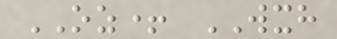OZ+ WXH
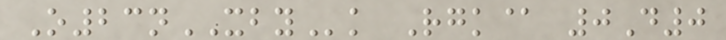O23nXBYk Rgk@ 0D0
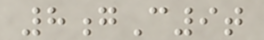8gC9t
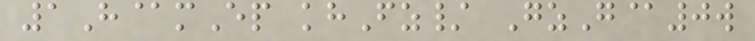1H@mEp khFz/ GzG@0w
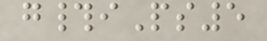g#iPs5
